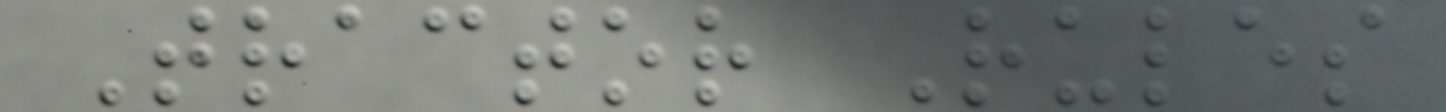Tractor Rules
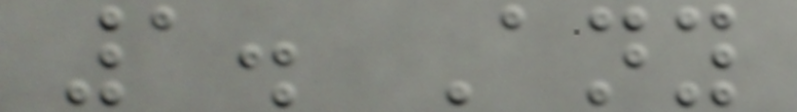1. Any
